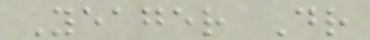Yeager Dr
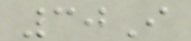30I
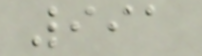991
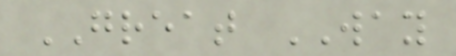GREAT WAY
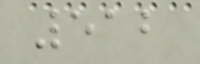512
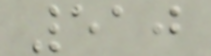510
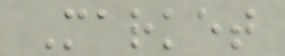Market
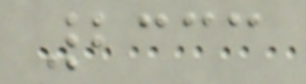2333
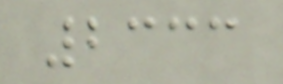2333
